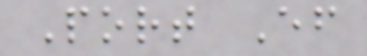Port Ef
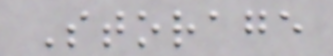Storage
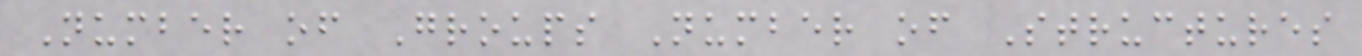Number of Groups Number of Structures
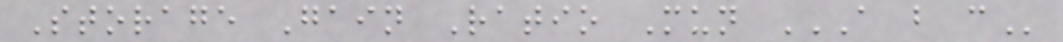Storage Gain Ratio Mun A B C
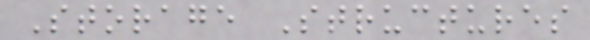Storage Structures
